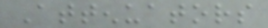Attenuators
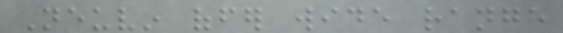Neuvin offer wide range
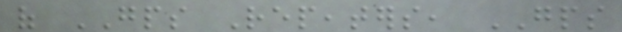of GPS Repeaters, GPS
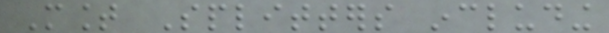Mount Splitters including
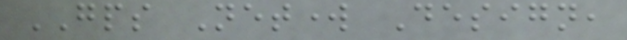GPS Network Design,
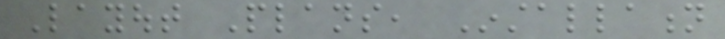Layout Plans, Installation
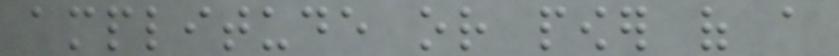amplitude or power of a
